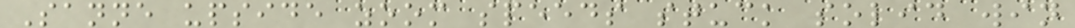Sanne upside zoom speeds stuck solid win
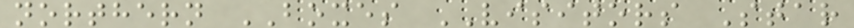northern BOXES VISITORS Star
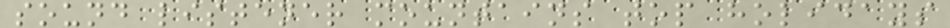sound listener mountains top holidays
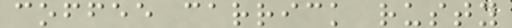coffee carrick rusty
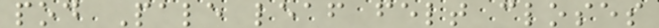pod Pale leaf felt closes
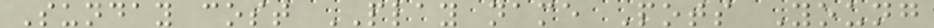Sunday cost PLAY name Pots Young
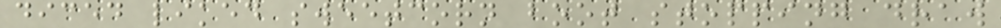diced liked sweetcorn boot stopping draw
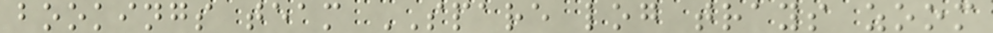bookings team SPARE log trays zoom
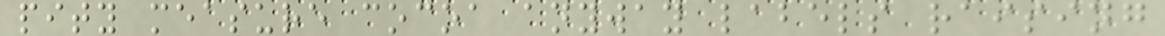pity measure cocoa anyway labels raising
